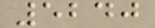5240
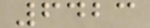6423
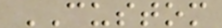CUSTOM
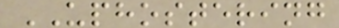UPHOSTERING
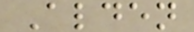Alden
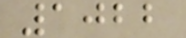1022
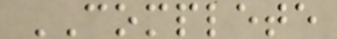COMPLETE
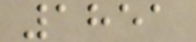1851
